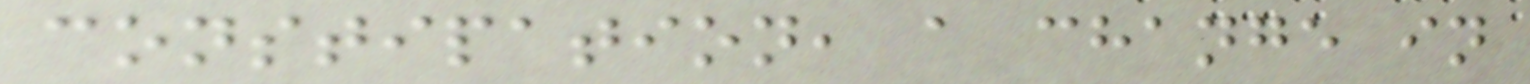constipation, a change in
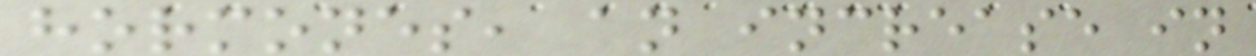hormones, an increase in
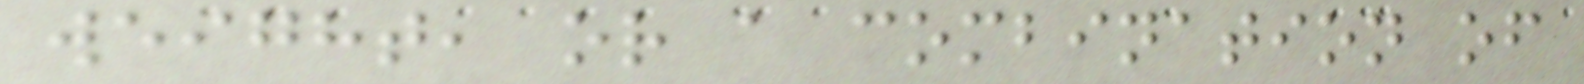weight, or a combination of
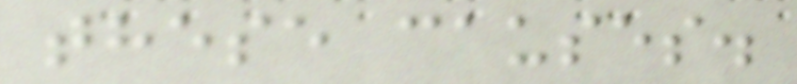these causes.
